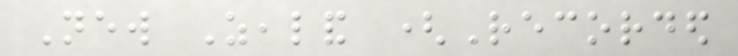New Zealand (Recorded
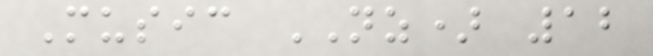Music NZ) 12
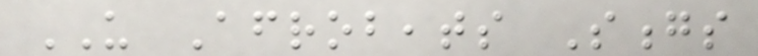US Afrobeats Songs
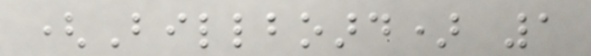(Billboard) 1
